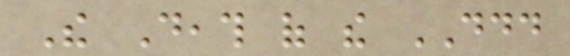The Death of the DDD
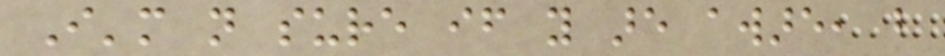I'm not sure if you are aware, but
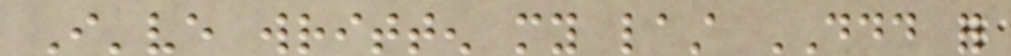I've written my last DDD for
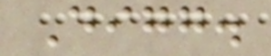Digg.
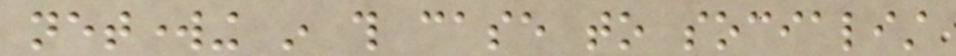networking in this case to socialist
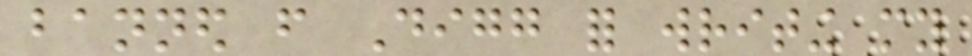banned from Digg for writing my
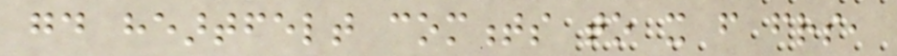good heartfelt comments to it from friends,
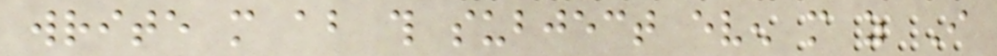write more about this subject even more as I
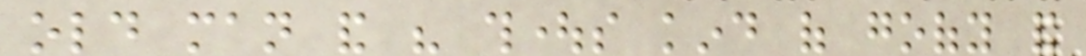old man and his thoughts kind of goofy and
